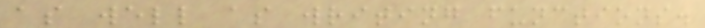as well as writing functions.
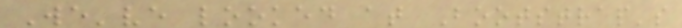We've looked at Bootstrap's
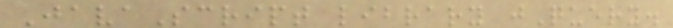JavaScript library jQuery.
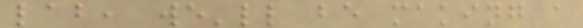lab, we'll be making a
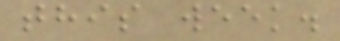this week.
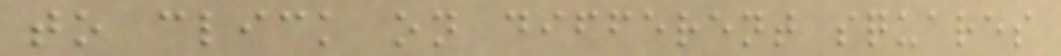to click on different squares
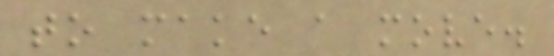to make a move.
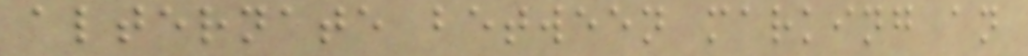alternate between marking an
